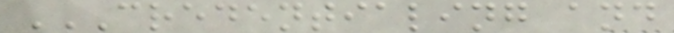CREDENTIALING AND
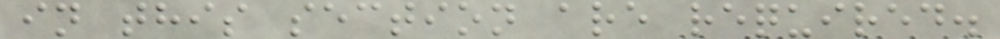in this section are required.
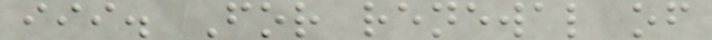iii. For renewal of
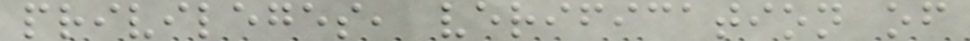privileges, verification of
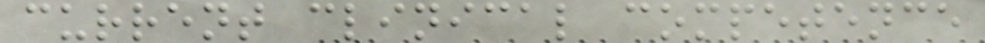current clinical competence
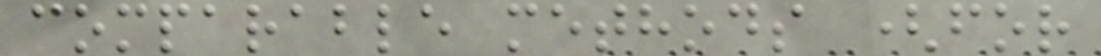comparable methods (for
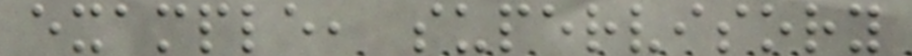example, supervisory
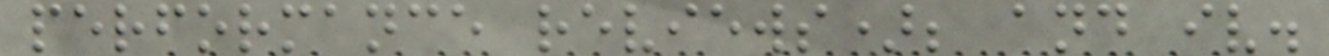performance reviews); and iv.
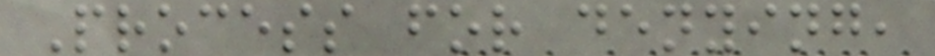Process for denying,
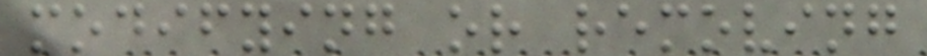modifying or removing
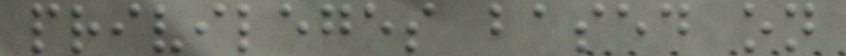privileges based on
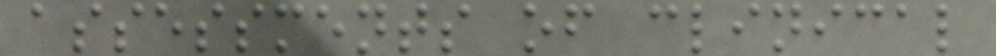assessments of clinical
